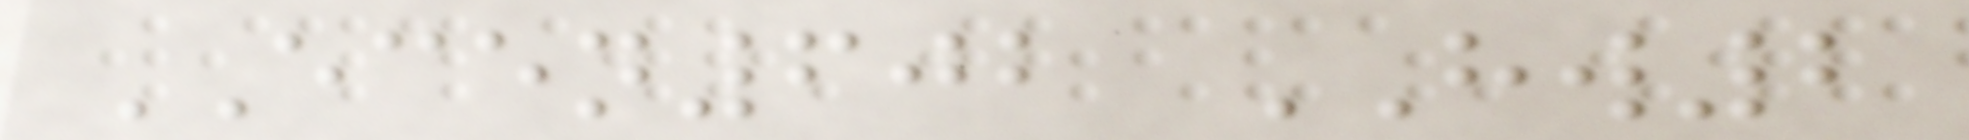ECEN602 HW2
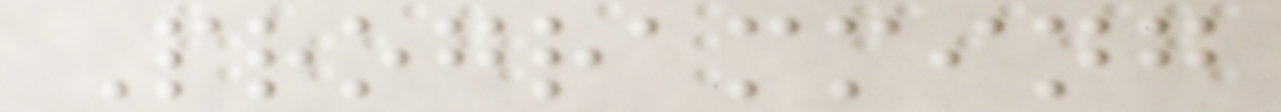Programming
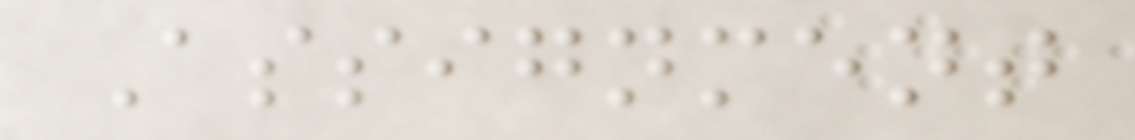Assignment
